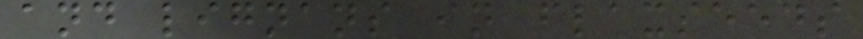and lignans in flaxseeds
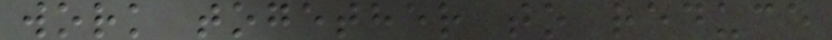work together to reduce
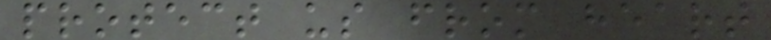protect us from heart
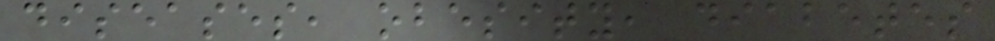diseases, obesity, diabetes
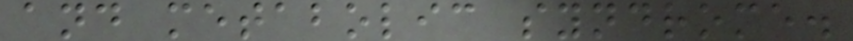and metabolic syndrome.
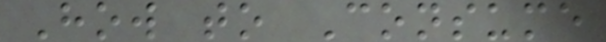How to Consume
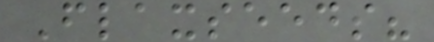Flaxseeds?
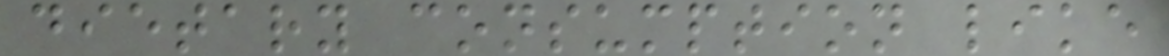dietary consumption like
